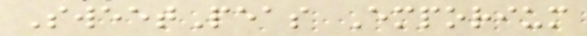SweetPeas Emporium
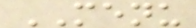MENU
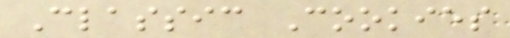Classic Cookies
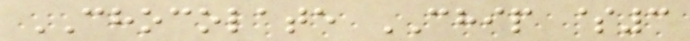CHOCOLATE CHIP $3
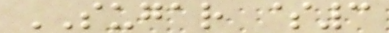SUGAR $3
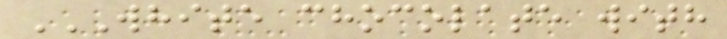WHITE CHOCOLATE WITH
